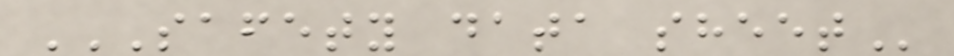SAFETY DATA SHEET
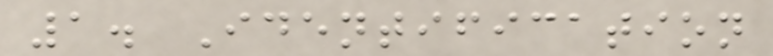1. Identification
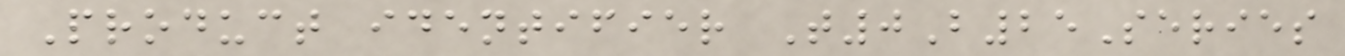Product identifier T0B25Series
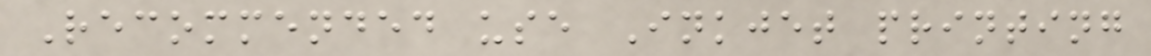Recommended use Inkjet printing
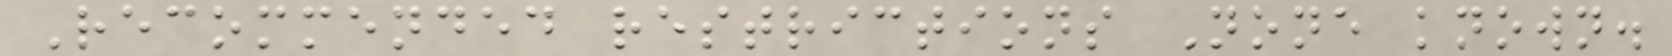Recommended restrictions None known.
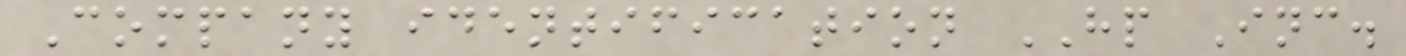Company identification HP Inc.
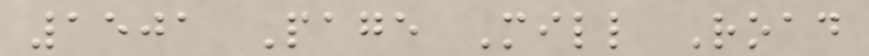1501 Page Mill Road
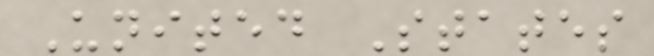United States
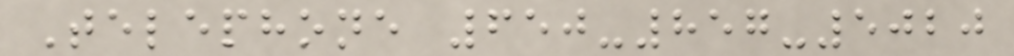Telephone 650-857-5020
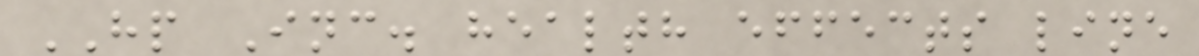HP Inc. health effects line
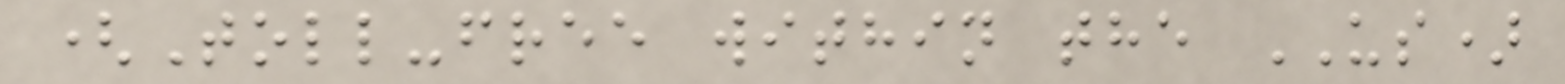(Toll-free within the US)
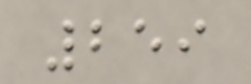259
